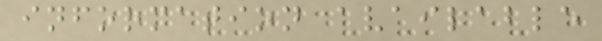information available
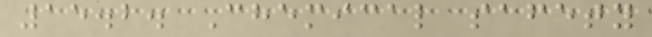15.2. Chemical safety
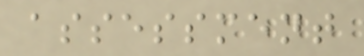assessment
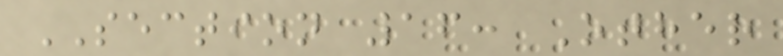SECTION 16: Other
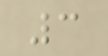3
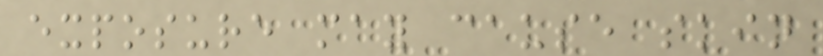exposure may cause skin
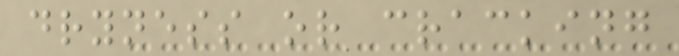dryness or cracking
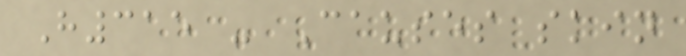H315 - Causes skin
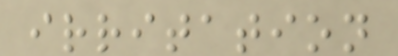irritation
